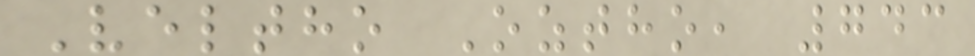Veltho Oztho, 743
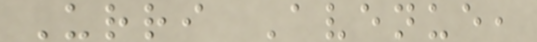Urri Avenue,
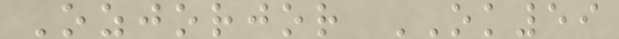Ozjorjor OK59
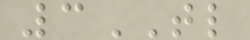3TL
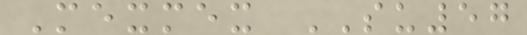Mexmex SU57
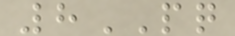8PQ
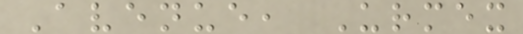Avenue, Urmex
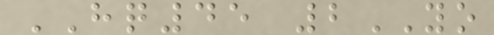HQ45 2YO
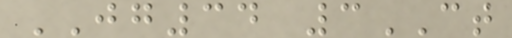JG34 3CT
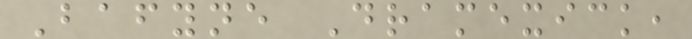Bafyne Dramexick,
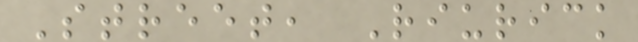Street, Riurick
